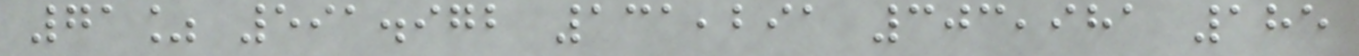71% 591.972 131,291 303,981 185
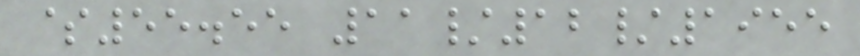$55.55 11/12/1955
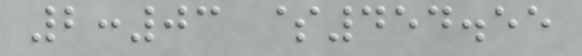2:03 $454.55
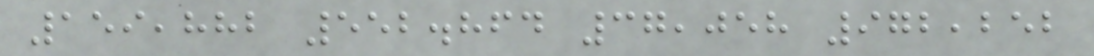159,882 552.864 37,058 972,252
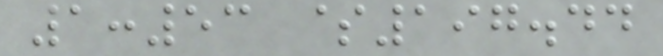1:53 $197.44
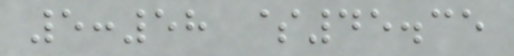5:58 $45.35
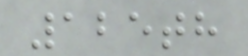125th
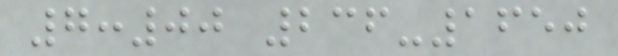7:00 236-1650
